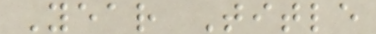Year Title
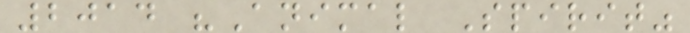2014 "Animal Spirit"
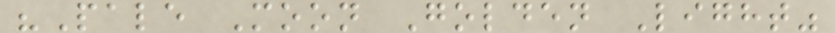"Pale Moon Golden Light"
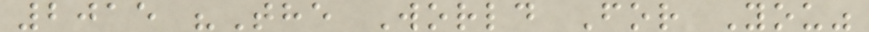2015 "The World For You"
